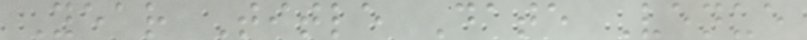Year Title Date Venue
